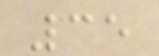35
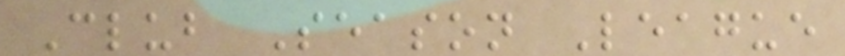Club Season League
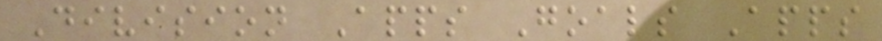Division Apps Goals Apps
